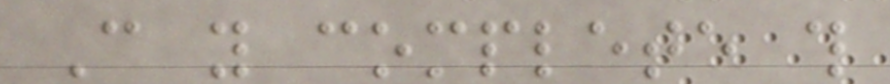Can you complete this
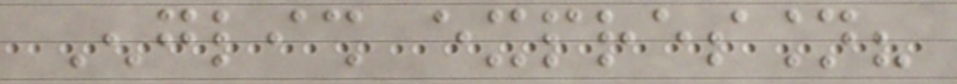English expression?
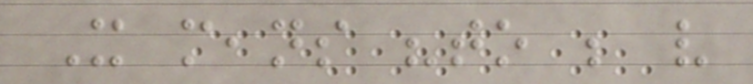It means "to be very
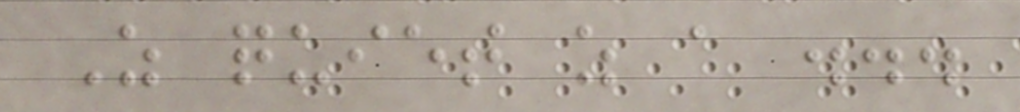As quiet as a ...
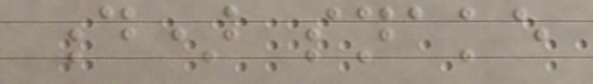d) snake
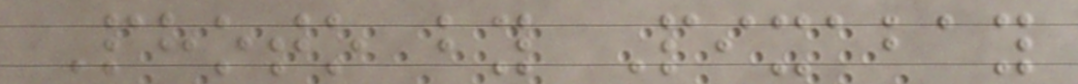Photo by Pixabay
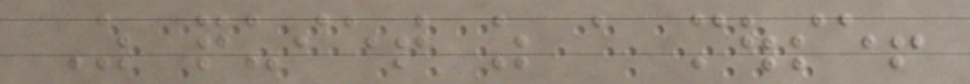As quiet as a mouse!
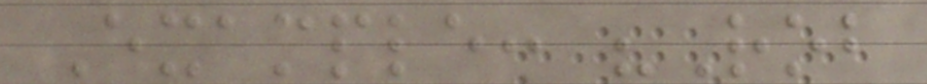Example: "Rob
